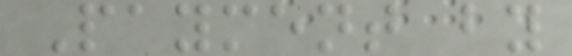Payment by
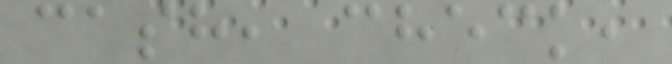cash, check,
